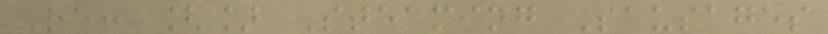Re: [] Steaming Sausages
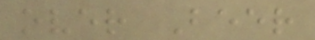over Beer
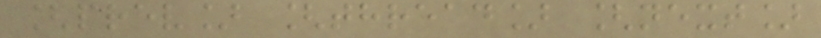[prev] [thread] [next]
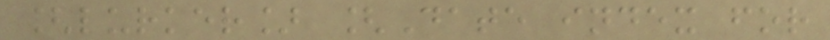[lurker] [Date index for
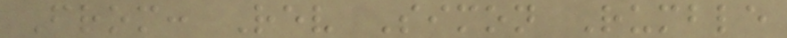From: Rev Simon Rumble
